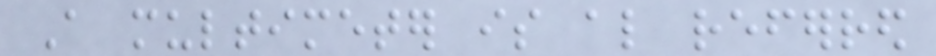A multimeter is also referred
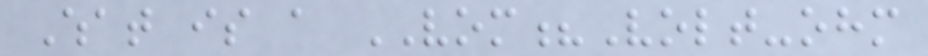What is a VOM?Volt-ohm
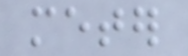meter
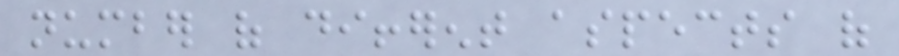number of different aspects of
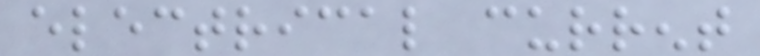electrical current
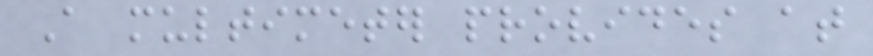A multimeter provides at
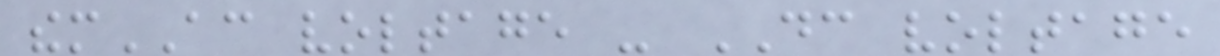themAC voltage - DC voltage
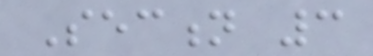Section 3
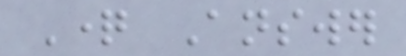Question Answer
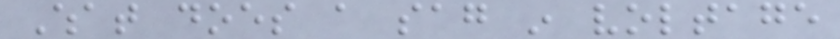What does a sag in voltage
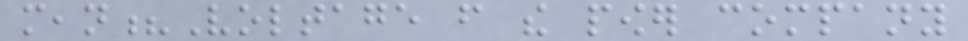mean?Voltage from the power company
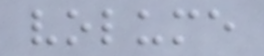volume
